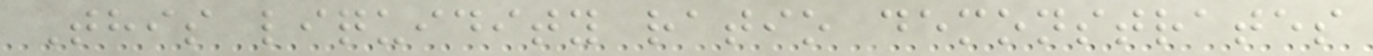This liquidity ratio demonstrates
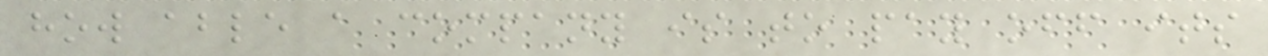how able a company is to pay off its
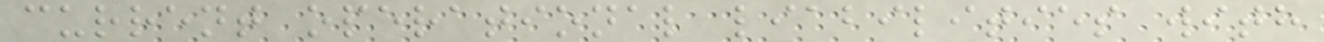current operational liabilities with
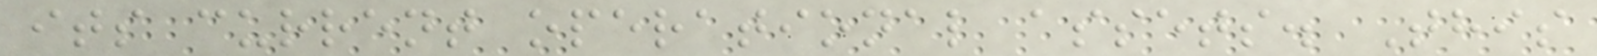its current operational assets. This
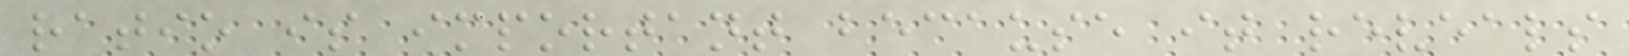ratio is important because it reveals
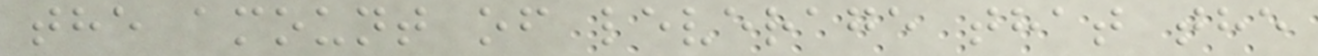the amount of leverage that the
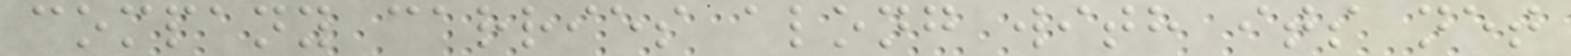company carries along with its net
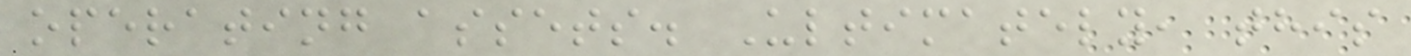operating assets. Ultimately, this
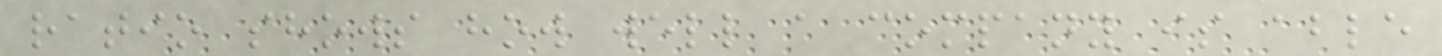ratio shows how well a company is able
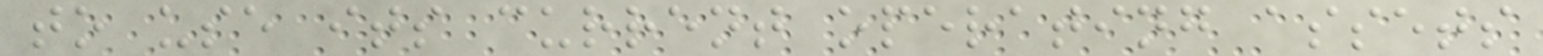to use its current operating assets
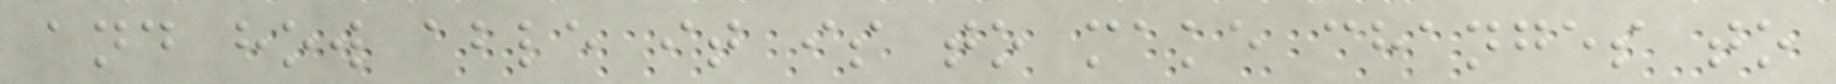and how able it is to make changes to
